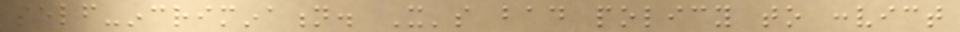self-incrimination. It's bad policy to convict
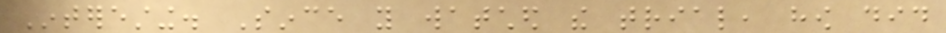Interesting. Since you watched the trial, how did
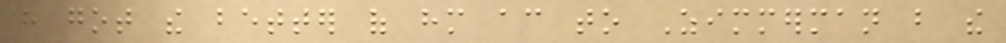have got the better of him according to Zimmerman but the
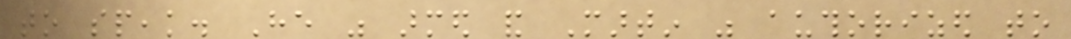to speak. He was armed and Martin was authorized to
